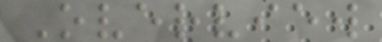Overview
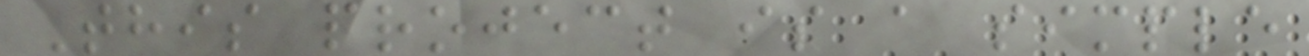This project is a simple
